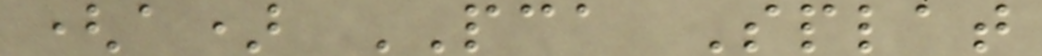(a) PCA Splat
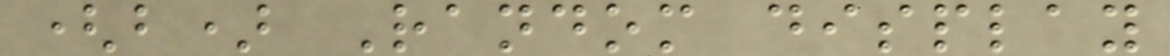(b) Random display
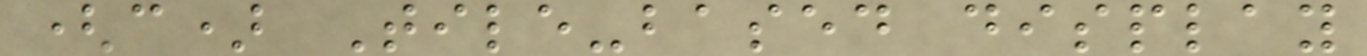(c) Tile-based display
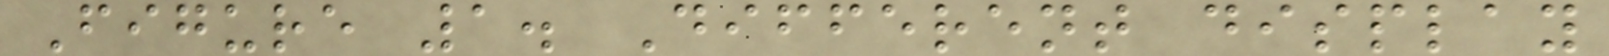Figure 1. Different display
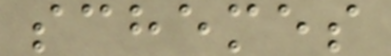schemes
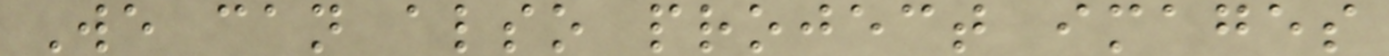We can also project images
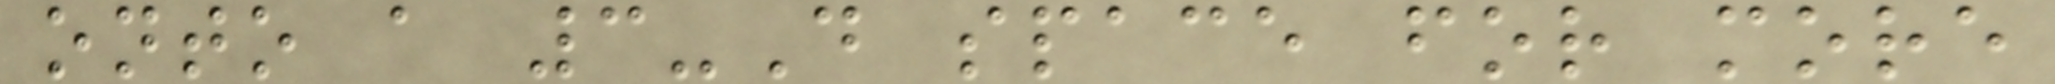onto a 3-D space for more
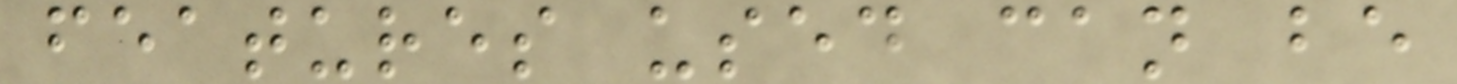features used can be
